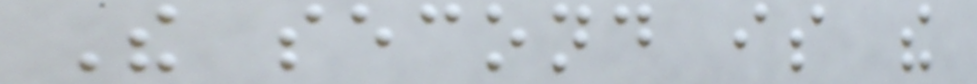The second is the
